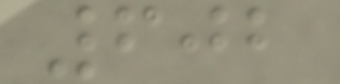602
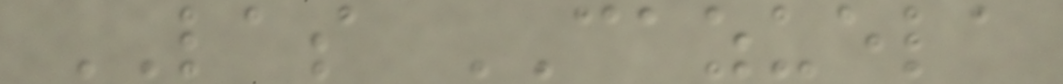LAS CAZUELA
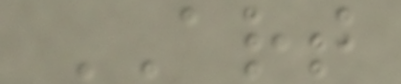ART
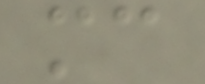mc
